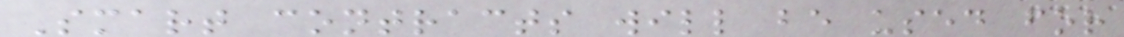Smart contracts will be used for
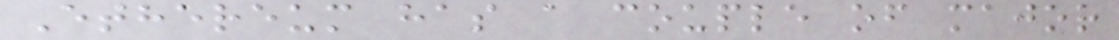Ethereum has a couple of major
